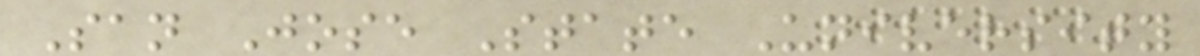San Jose State University
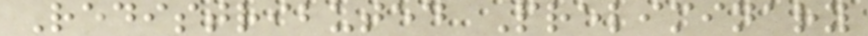Redistributed Preliminary
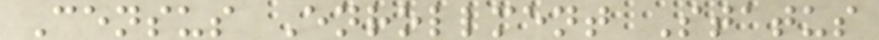Census Enrollment Status
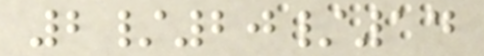2/20/14
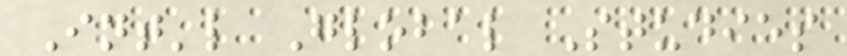Int'l Global Studies
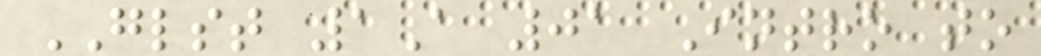GLST 1A 01 Intro to
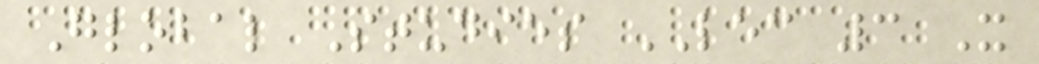Global Studies LEC 3 X
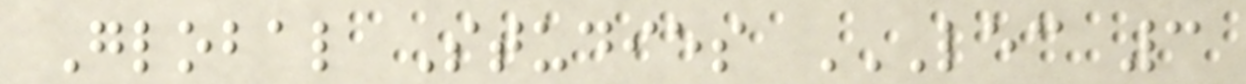Global Studies LEC 3
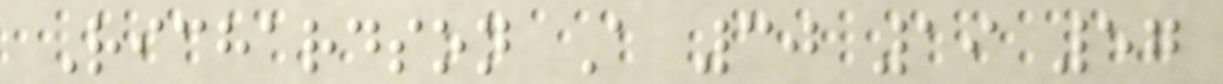Richardson A 30 19 57
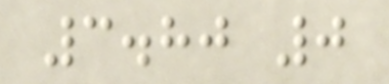3.80 0
